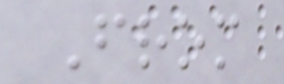From
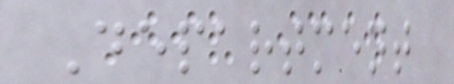Department
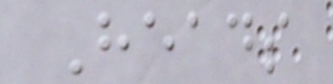Heads
